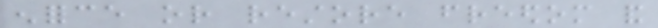enforce or restore freedom and
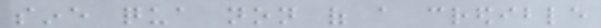sine qua non of a credible
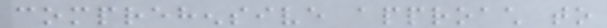comprehensive approach to
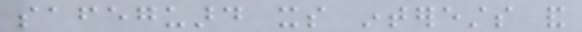safeguard its interests and
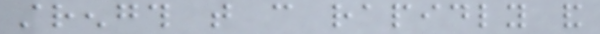strength that can rapidly and
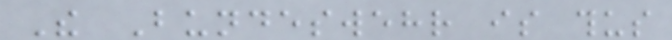The Bundeswehr is thus
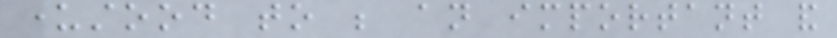understood to be an important and
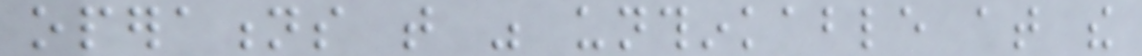operations that was unthinkable at the
